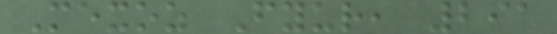Mexoz Fyur, 291
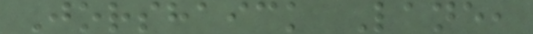Jorshaick Lane,
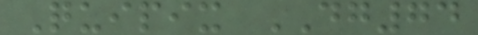Quipix DG74
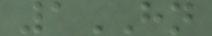1HN
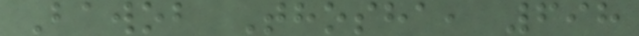Bawob Thosha, 698
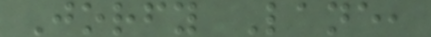Jorfy Lane,
